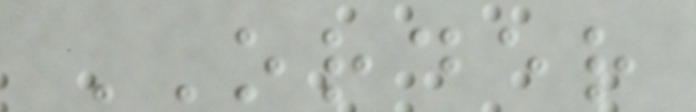ORDER
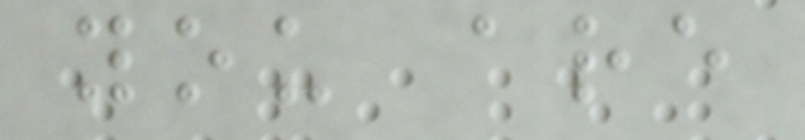you are
